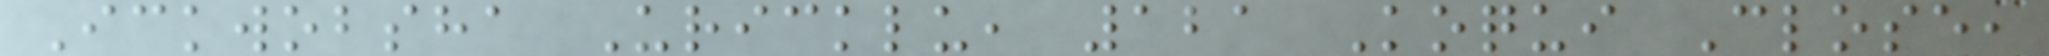Ickwobsha Uricklu, 121 Koqui Close,
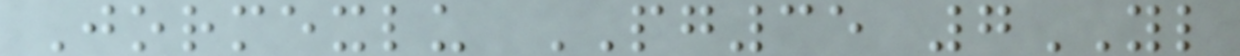Jormexlu PG35 7YL
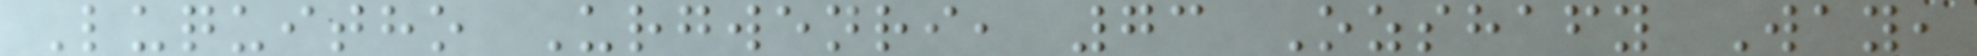Luquitho Urgwenri, 73 Ozshafy Way,
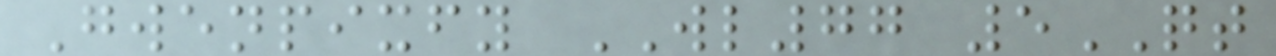Gwenpixfy WL77 5QT
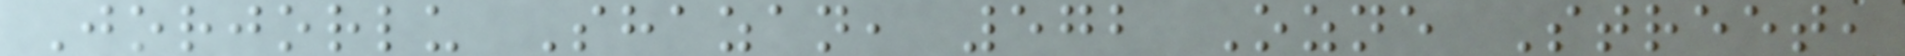Jorjorlu Shazan, 572 Ozne Street,
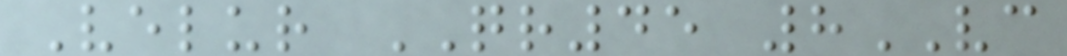Velur QR45 8VC
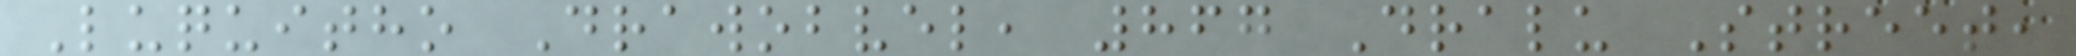Luquitho Drawobvel, 867 Dralu Street,
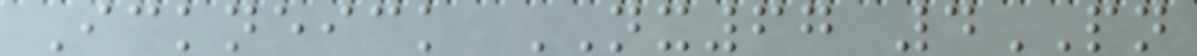Ickneick NX67 4PN
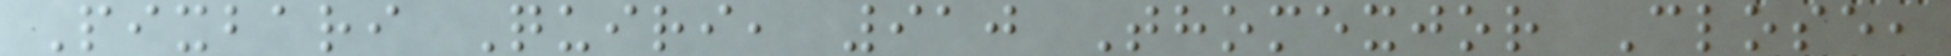Pixbari Quiri, 910 Thomexjor Close,
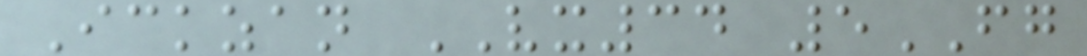Ickzan VX34 5FG
